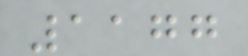1177
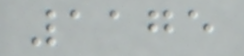1175
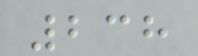238
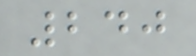240
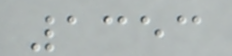1353
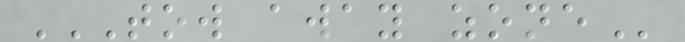TOW AWAY ZONE
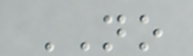NO
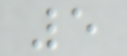5
